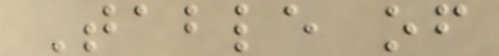Table of
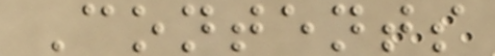Contents
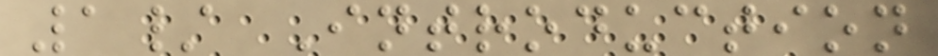1/ Introduction
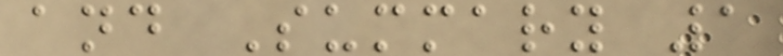and Summary 1
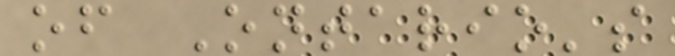of Ontario's
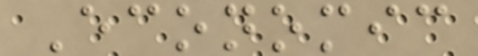Economic
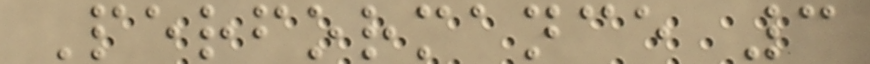Performance 3
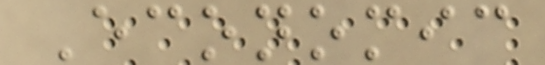Economic
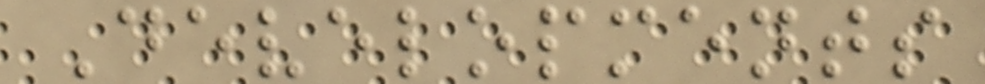Developments
